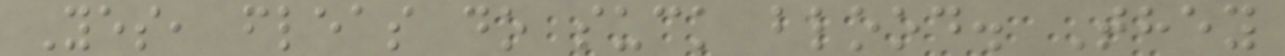Yes, fleas do suck blood. They
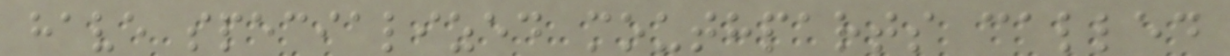have specialized mouthparts called
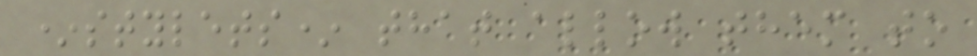*stylets* that allow them to
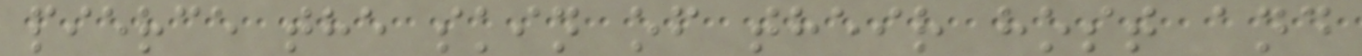pierce the skin of their host and
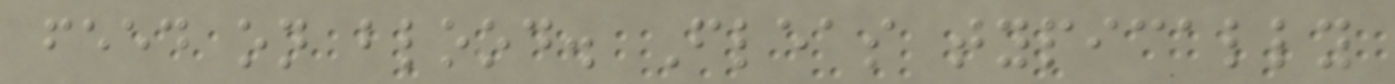feed on blood. Fleas typically
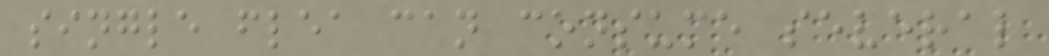single flea can consume several
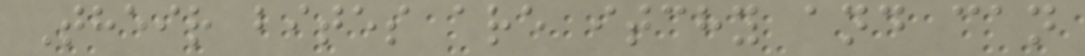Their bites are itchy and can
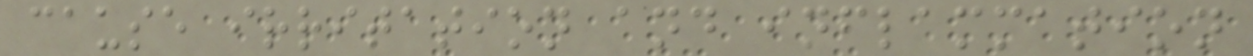cause irritation and inflammation
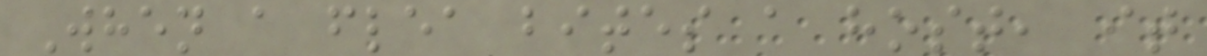When a flea bites a host, it
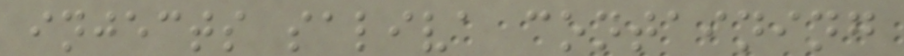injects saliva containing
